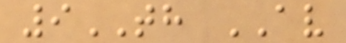9TH AV
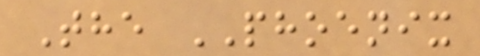The PHOENIX
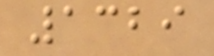1329
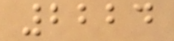2224
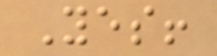Yes!
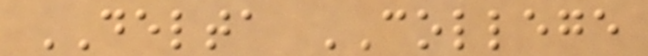DELTA COLLEGE
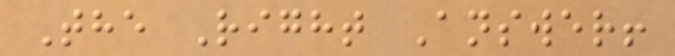The Right Answer!
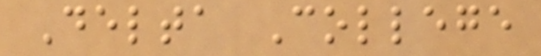Delta College
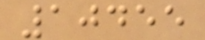10455
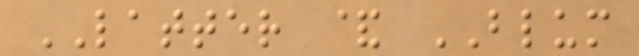LATTER & BLUM
